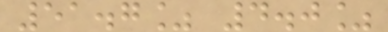51.7% 4.0%
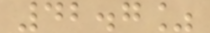42.7%
